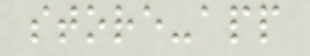store-app
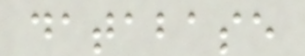database
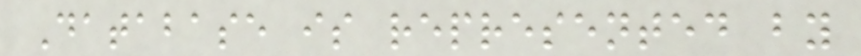Database is represented by
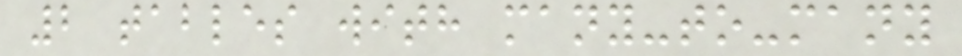2 tables with many-to-many
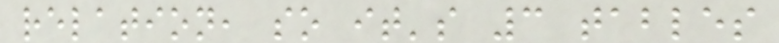relation, so it's 3 tables
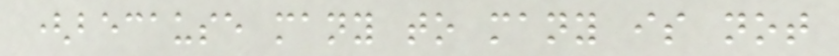(because many to many is not
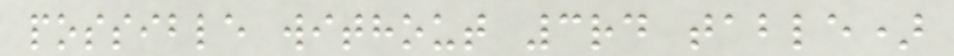possible without 3rd table)
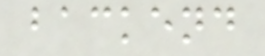backend
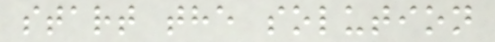start the solution
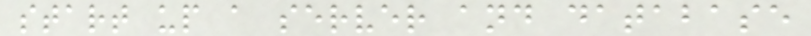start up a server and database
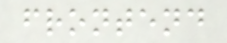frontend
